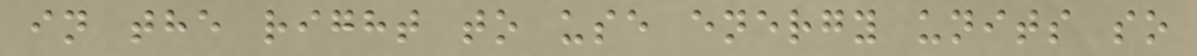in the right to use energy units so
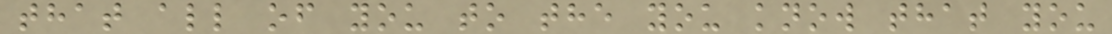that all of you to the you know that you
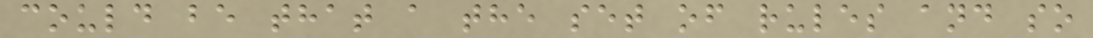could be that a the set of rules and so
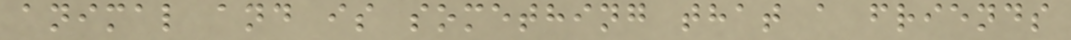animal and is something that a friends
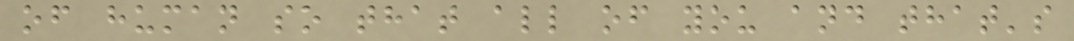of human so that all of you and that's
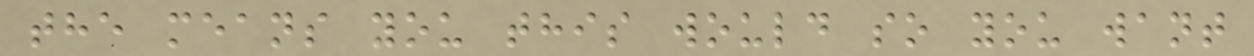the means you this would so you want
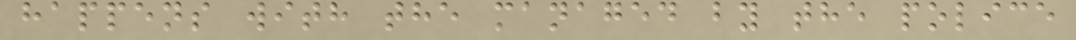happens with the managed by the police
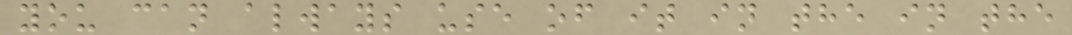you can always use of it in the in the
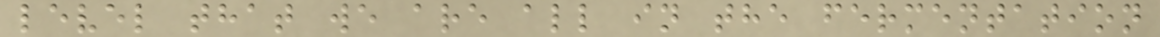level that we are all in the fermentation
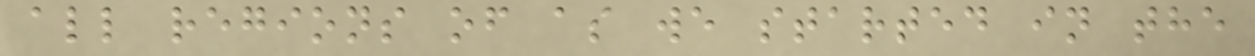all regions of as we started in the
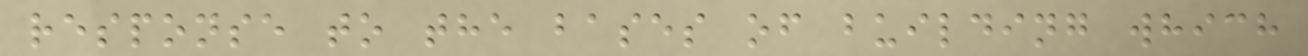response to the bases of building which
